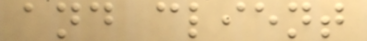and client
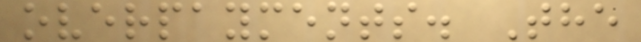overpayments. The
